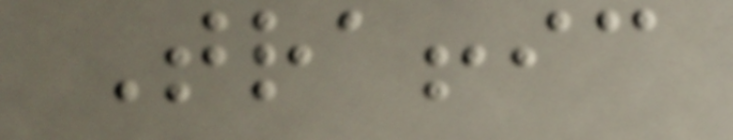Traffic
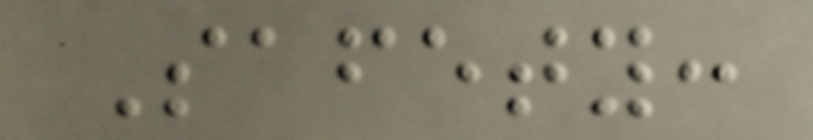Safety:
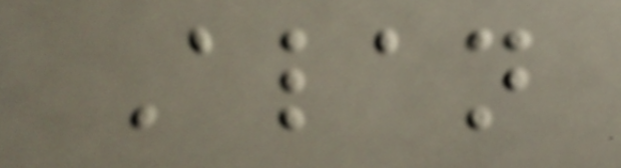Alan
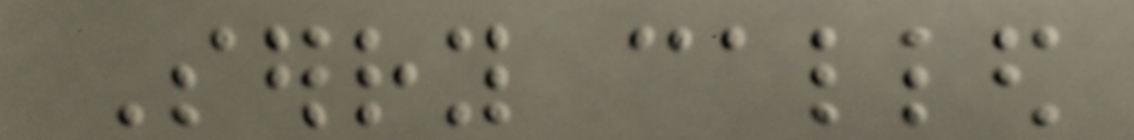Serry called
